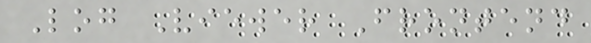Log Viewer Frontend
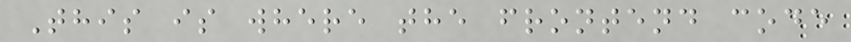This is where the frontend code
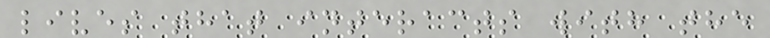lives that interacts with the
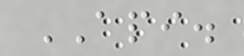API.
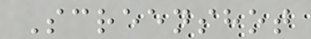Screenshot
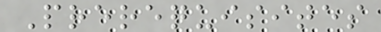Prerequisites
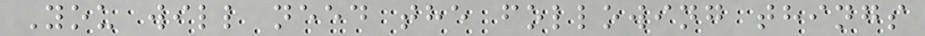You will need the following things
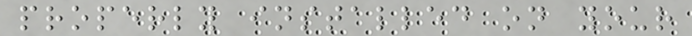properly installed on your
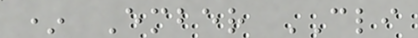* Ember CLI
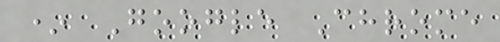* Google Chrome
